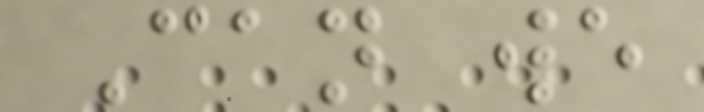Can we
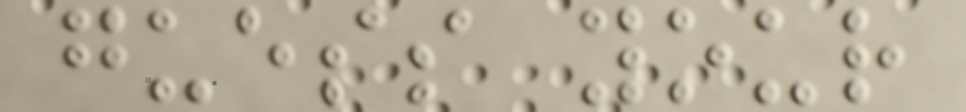guess your
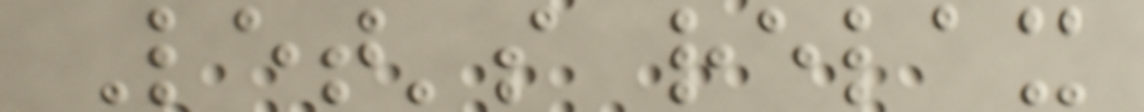Let's relax
